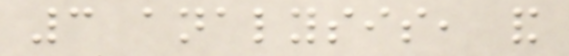3 analysis, and
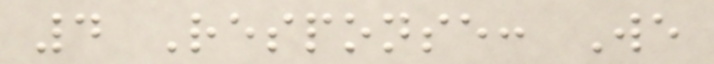4 Response: We
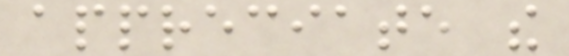appreciate the
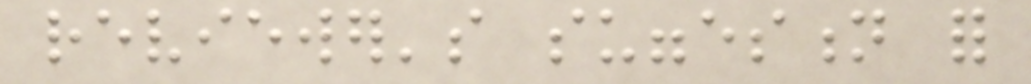reviewer's suggestion for
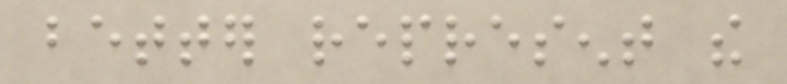better represent the
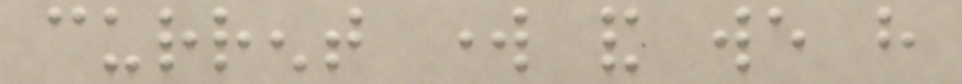current work and we have
